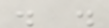. .
